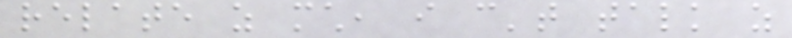relate as much, i can't talk as
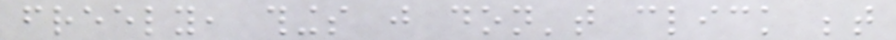freely, things just don't click between
